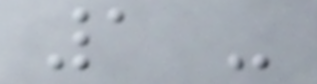1 -
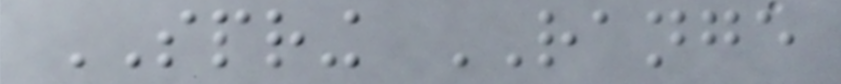SPRING RANGE
